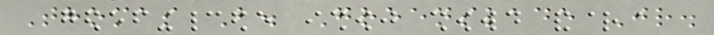Thomas B. Greenslade Jr.
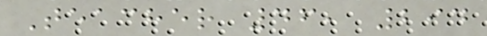Teacher 46, 294
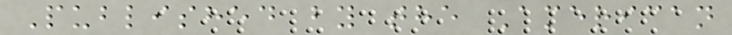Published by the American
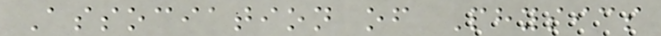Association of Physics
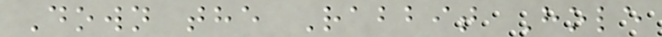Down the Rabbit Hole
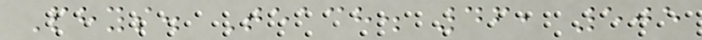Phys. Teach. 46, 505
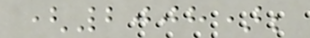(2008);
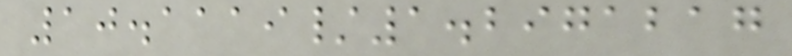10.1119/1.2971217
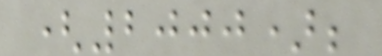(2000);
